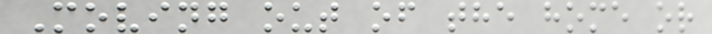Moving out of the home or
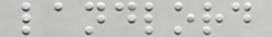landlord
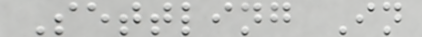Settling In
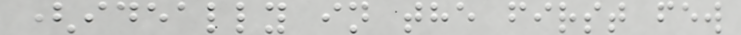(ideally in the first few
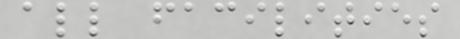all facilities
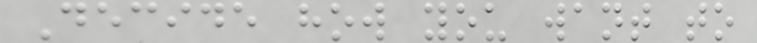Decide how you want to
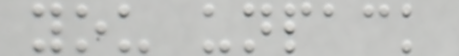you unpack
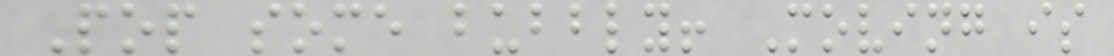Pop some bubbly! Moving is
